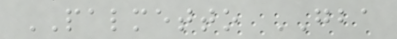PALMETTO GBA
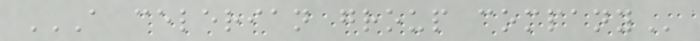A CELERIAN GROUP COMPANY
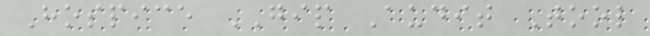Hospice GIP Audit Tool
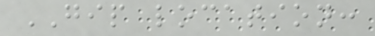GIP location:
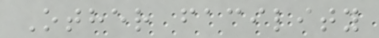Other facility
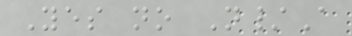Yes no N/A
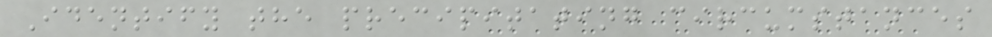Identify the precipitating circumstances
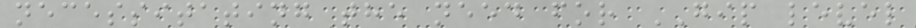necessitating the need for GIP level
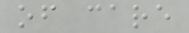of care
